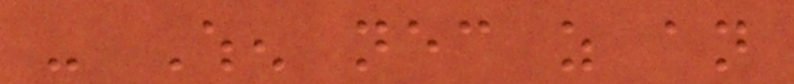- When necessary as an
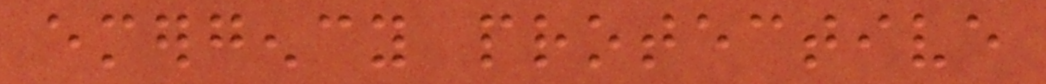emergency protective
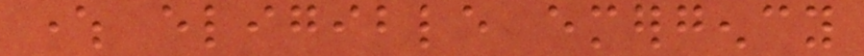where eligible emergency
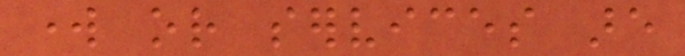work or services are
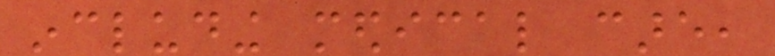including medical care,
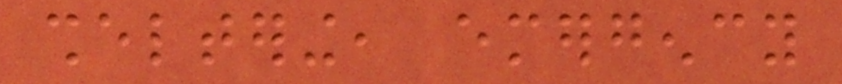sheltering, emergency
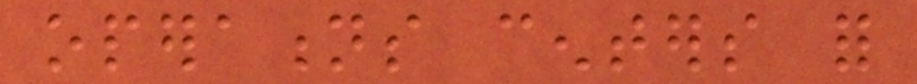operations centers for
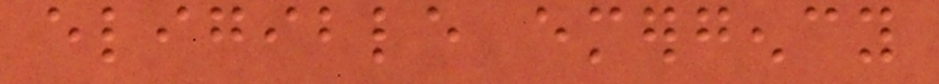eligible emergency
